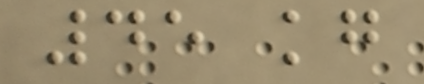45 kg
